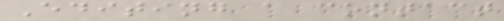Editing a contact
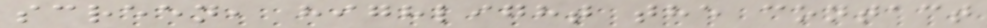screen, highlight the contact
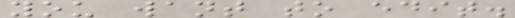you want to edit.
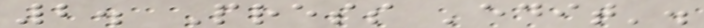2. Press 'edit'.
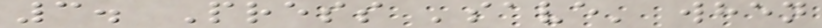3. Press 'save' when
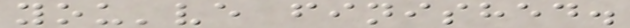you've finished.
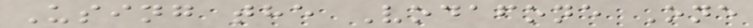Using the Vodafone One
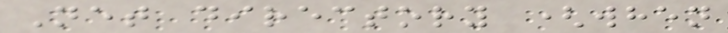Net directory (when
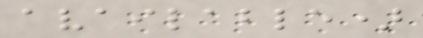available)
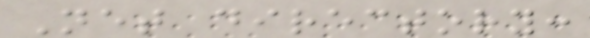Net directory:
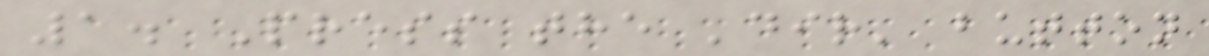1. Press the 'dir' button
